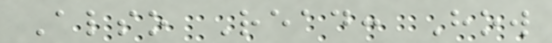Also Read: How
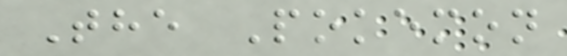The Pokemon
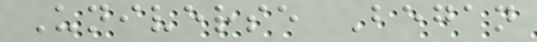Universe Began
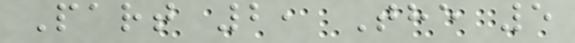Part 2, The 5
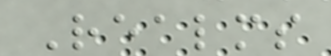Realms
